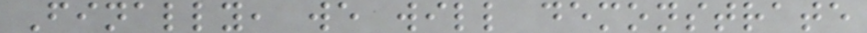Finally, we will demonstrate
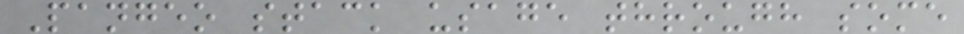Pangeo stack usage through some
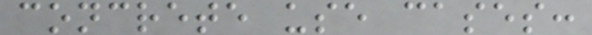concrete use cases:
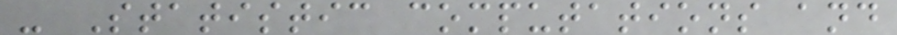- Statistic computations and
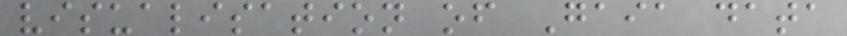visualisation of Gaia data
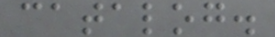catalog.
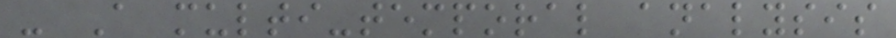- A multi-temporal analysis
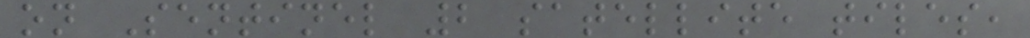on Sentinel 2 satellite tiles,
